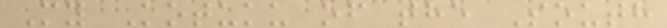My Kotuku of the South
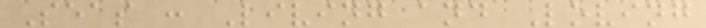Seas : Living and Loving
